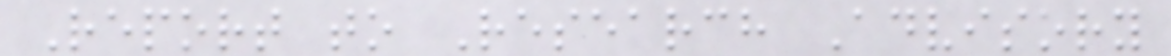Report to Research Advisory
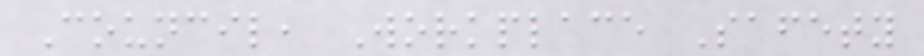Council, Workplace Safety
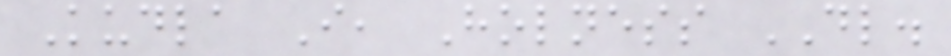Kudla I, Holness DL.
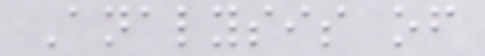Analysis of
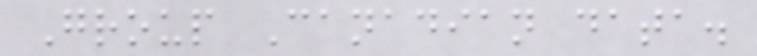Group Canadian data.
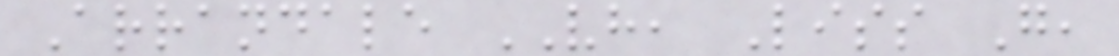Arrandale VH, Liss G,
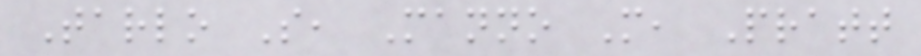Tarlo S, Manno M, Pratt
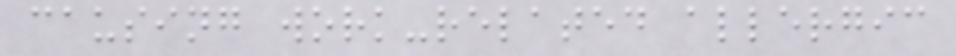causing work-related allergic
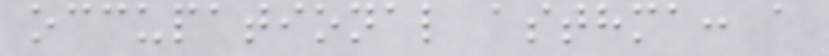occupational asthma: a
